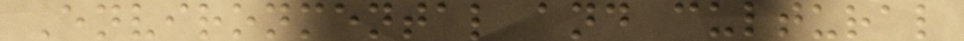Environmental and cultural
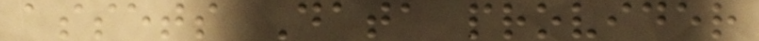assets Data provider
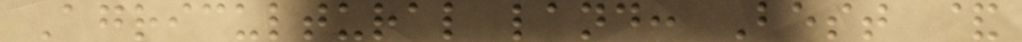Agricultural land: Best &
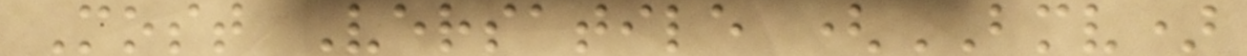Most Versatile (BMV)
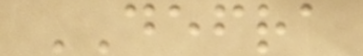DEFRA
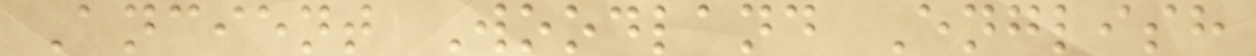Ancient Woodland English
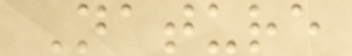Nature
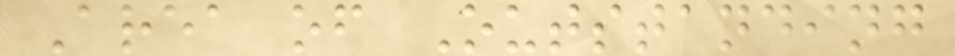Area of Outstanding
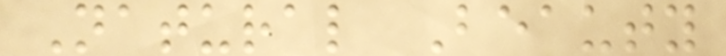Natural Beauty
